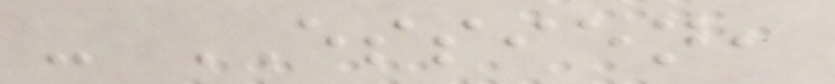- ESSIEN,
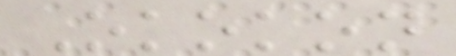Okokon
